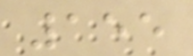155
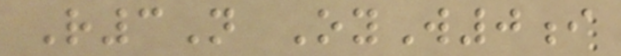R3N OyW0i
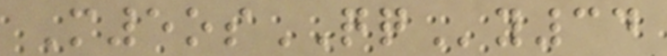M5osQQy34
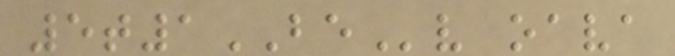5t1BEv oava
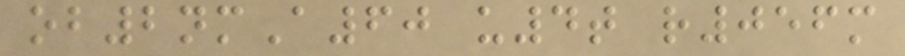ob2nmA60 u4t r056m
